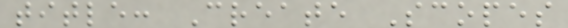title: Create Scopes
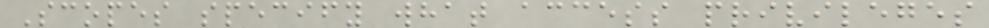Scopes specify what access privileges
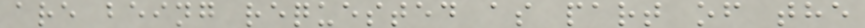are being requested as part of the
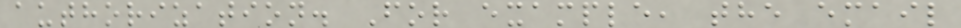authorization. For example, the email
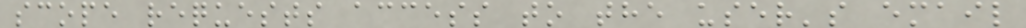scope requests access to the user's email
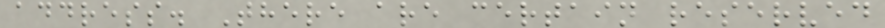address. There are certain reserved
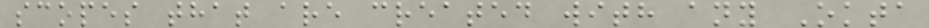scopes that are created with any Okta
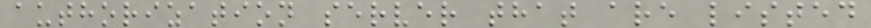authorization server that are listed
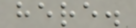here.
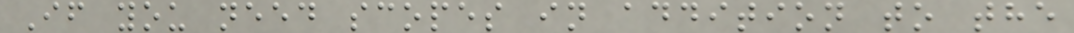If you need scopes in addition to the
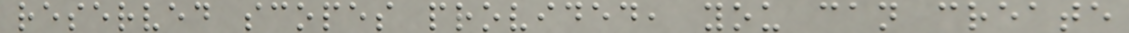reserved scopes provided, you can create
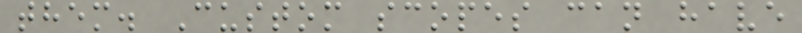them. Custom scopes can have
